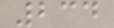234
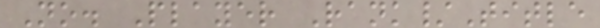No. Player Rank/Title
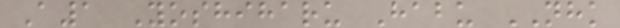A1 Yoshiharu Habu NHK
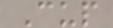Cup
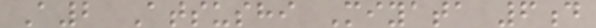A2 Atsushi Miyata 6d
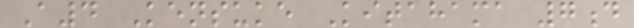A4 Kensuke Kitahama 7d
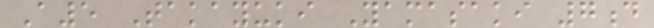A5 Takayuki Yamasaki 7d
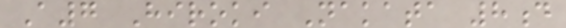A7 Hiroki Nakata 8d
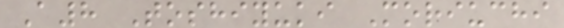A8 Toshiyuki Moriuchi
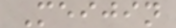Meijin
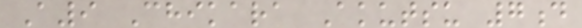A9 Chikara Akutsu 7d
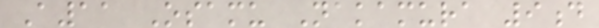A11 Osamu Nakamura 9d
